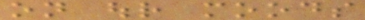on our moods
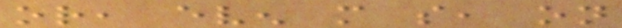or, even more so, on
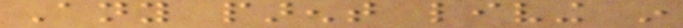Any parent living in
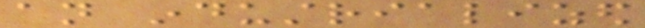an industrialized
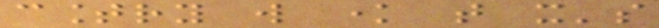country will know that it's
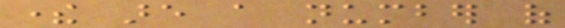there are a number of
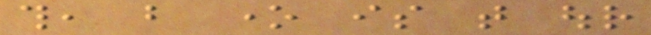this, but one is that our
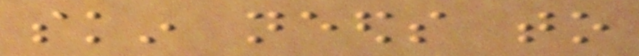skin needs to
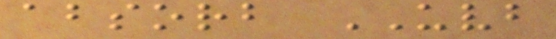absorb UVB
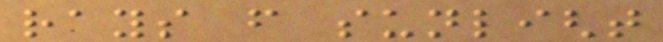rays from sunlight
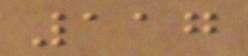117
